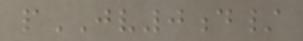pJV0d/
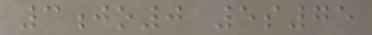3jo0 5s75
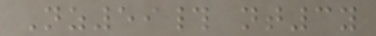Nz59# nt3y
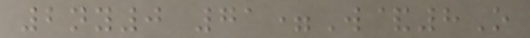2ny0 71=W&8O
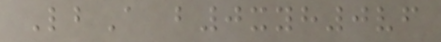LbA b0xyh0vf
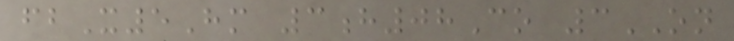fbX5Hm 3h08Co 3ON
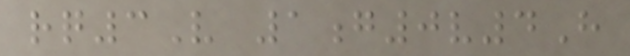rq3V 1g0v4H
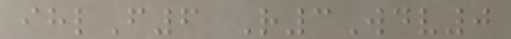ihlF6 R3Wdv0
